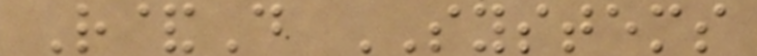R&D SYSTEMS
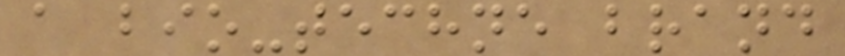a bio-techne brand
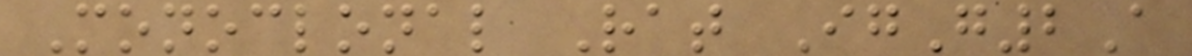Monoclonal Rat IgG2A
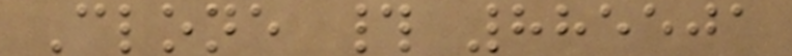Clone # 885501
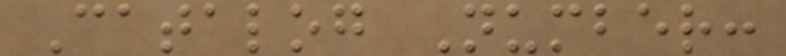Catalog Number:
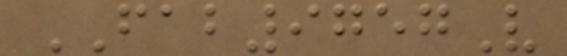FAB9757V
